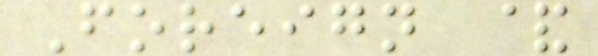Foreign &
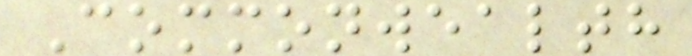Commonwealth
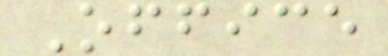Office
